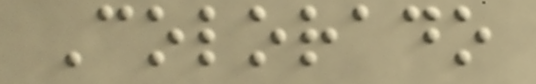Colorado
